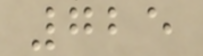725
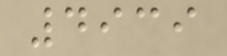4939
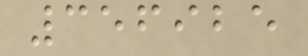356925
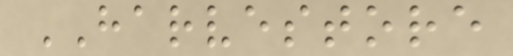HARVESTORE
